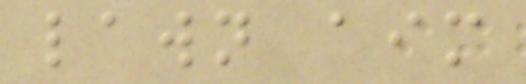lawn aim
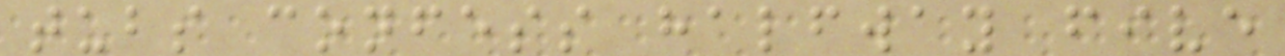tubs confess halfway five
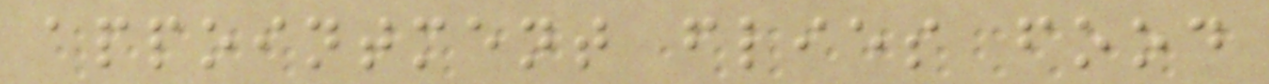appointment flies food
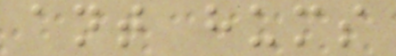ant hums
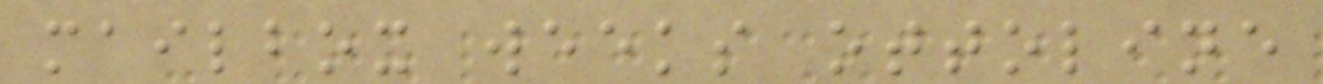mailbox weeks ottoline
